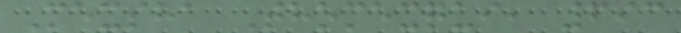Mexsha Thomexqui, 693
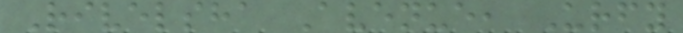Rivelsha Avenue, Urfy
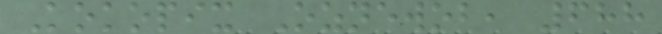Kokopix Oznewob, 688
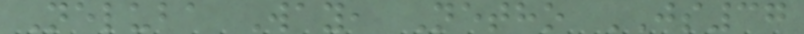Neluba Way, Netho JS37
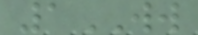1WW
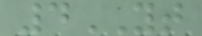4YT
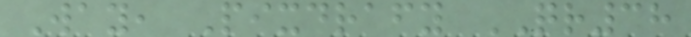Way, Pixdrafy QR38
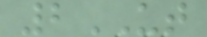2UT
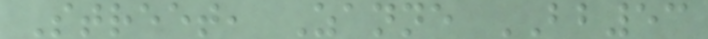Street, Zanne BB53
